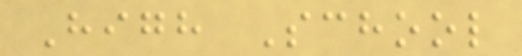High School
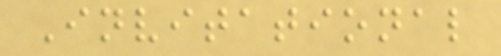Invitational
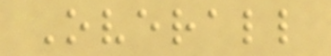Overall
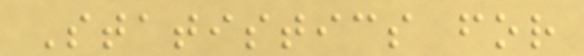Statistics for
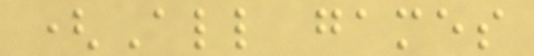(All games
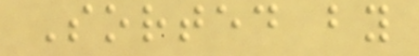Sorted by
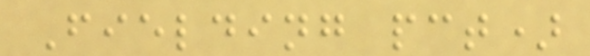Fielding pct)
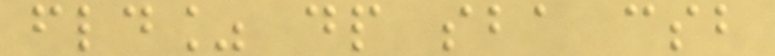fld% dp sba csb
